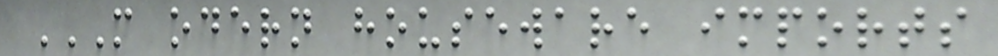M ODERN HOUSEWARE IMPORTS
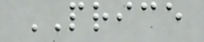PRICE
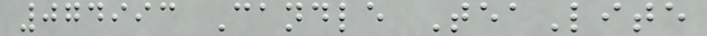074993 Candle TeaLite
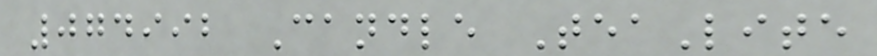074992 Candle TeaLite
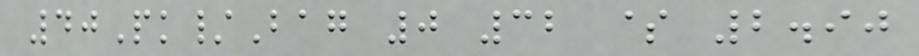40Pk/Bag 0 32 $ 2.90
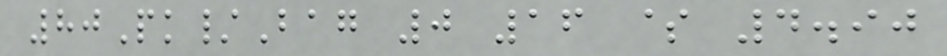80Pk/Bag 0 16 $ 4.90
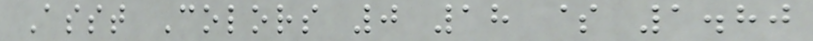Asst Colors 0 18 $ 1.80
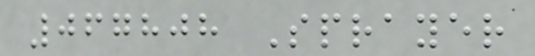067808 Sprayer
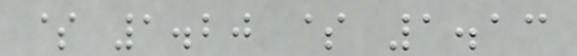$ 1.20 $ 1.13
